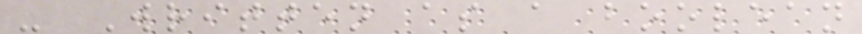- Written as a boolean
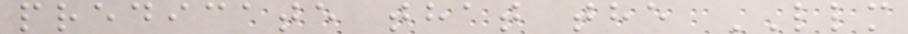predicate that the LLM
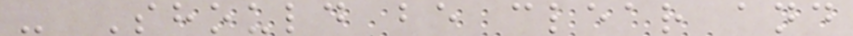- Should be clear and
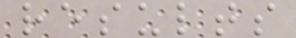results
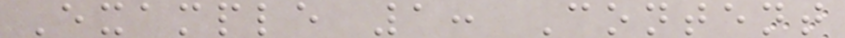Example 1: Content
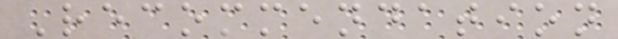Recommendation
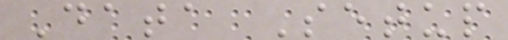Data Setup
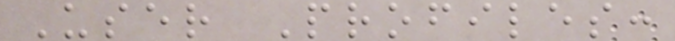User Profiles:
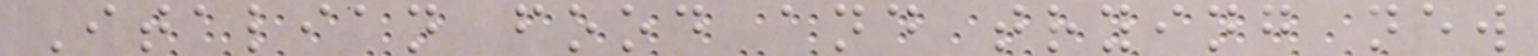Italian food and trying new
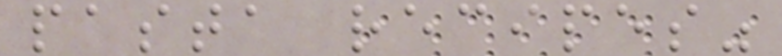pasta recipes"
